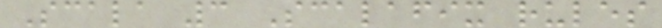Scala 3 Scalafix rules
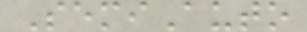SemiAuto
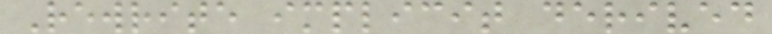Rewrite implicit derived
